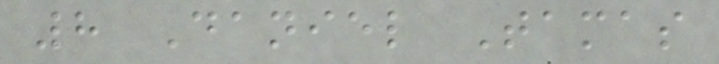8 Daniel Tamas
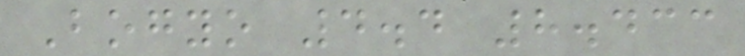Bogyo 4.4 8.433
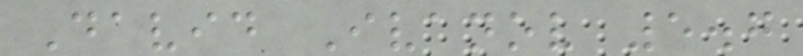David Ivanov 5.7
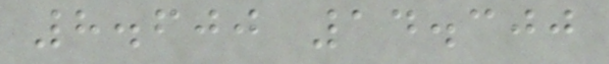8.600 14.300
